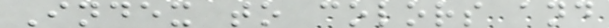Index to colors and
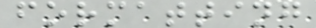formatting
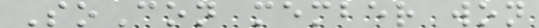SoCon member won
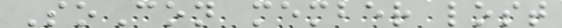SoCon member lost
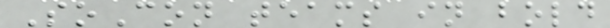SoCon teams in bold
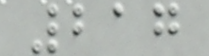217
